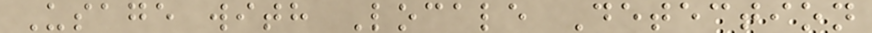Usage with Locale Detection
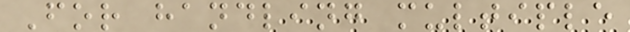For handling multiple
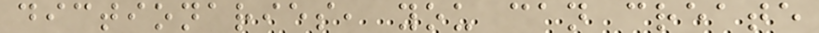dictionaries, you can create
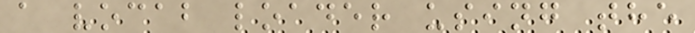a vocab loader using the
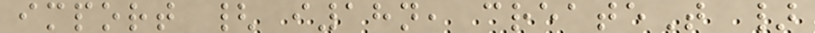import { i18n, createT }
